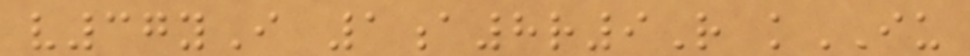v37yI 1a8r9R kIU
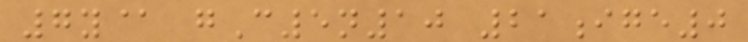7y@ gC5n10 21ige0
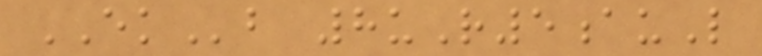EKb 8uR5auL
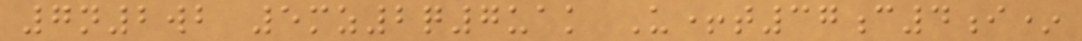7n2wb 5mz2q7uak U+t37c4i*
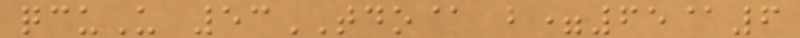qcuU 53TDO@ b=65@6
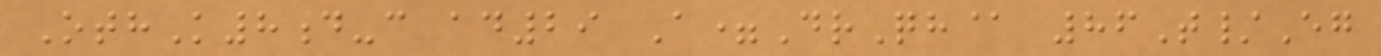OthK8d-c ad29 A=DrQh@ 86T/Eg
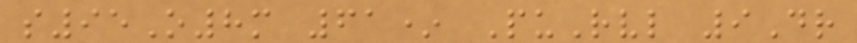s95O8m 61* PuRvl 9Dr
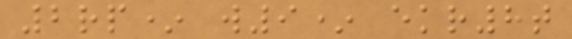2rp* w9* ekr8t
